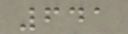641
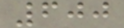600
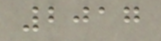2017
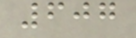607
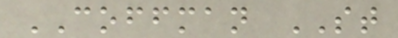COFFMAN ST
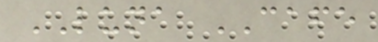LUNA CAFE
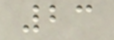23
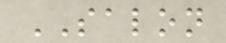SALON
